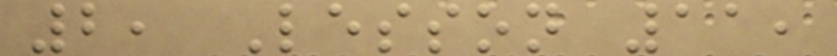2, Lesson 11,
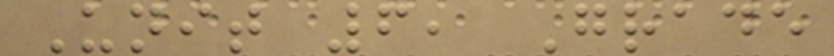Unit 6, Grade
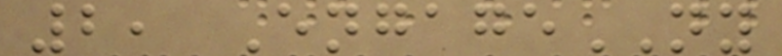2, EngageNY
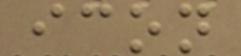icon
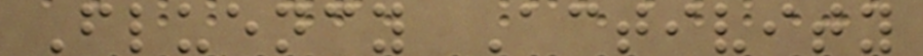Fluency Activity
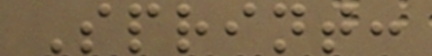Sprint:
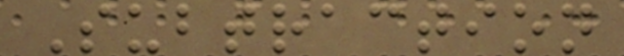Subtraction
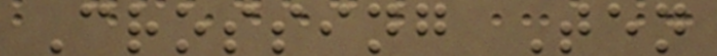Crossing Ten
